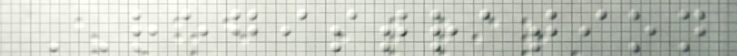REGISTRATION
